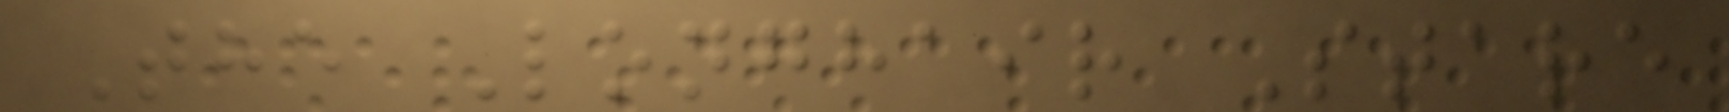The Longhair Stare
